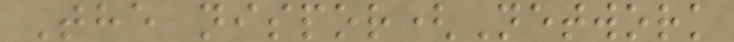The nispor(Network
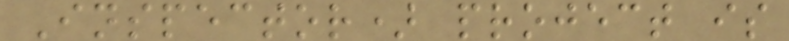Inspector) project is
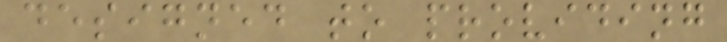designed to providing
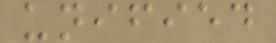unified
